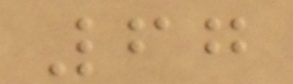67
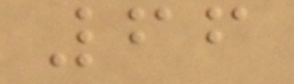66
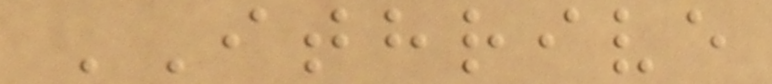ITHRIVE
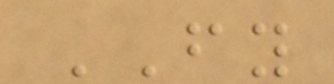FY
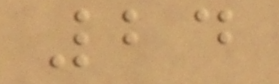24
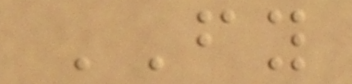FY
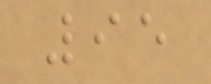95
